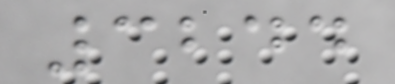3244
